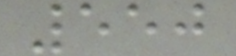550
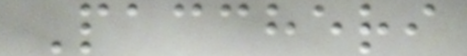Paccheri
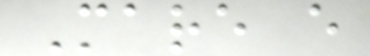Mare e
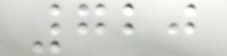720
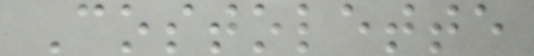Costolette
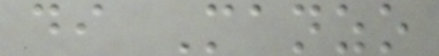di Manzo
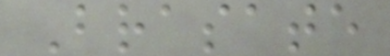Brasate
